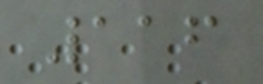116
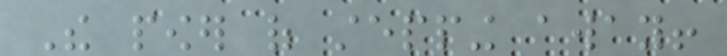The power of stepping away!
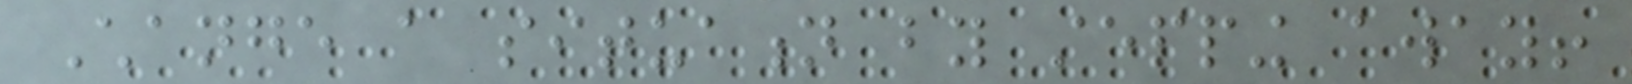Change a situation by stepping away!
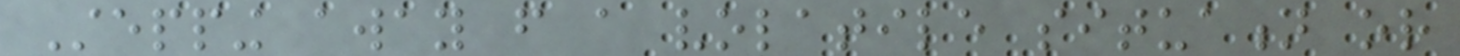Stepping away from a volatile situation or
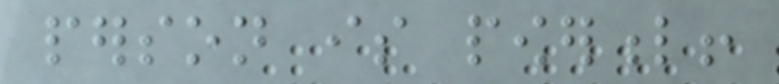person is powerful!
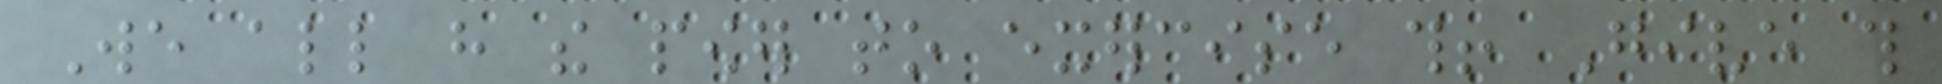We all have the power to exercise this! Give this
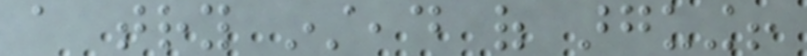a try instead of arguing!
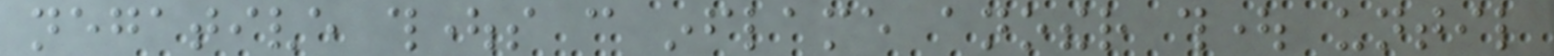negative thoughts can inflame another thought until
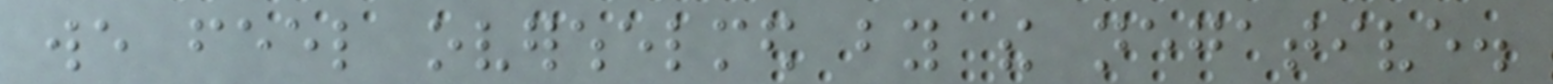we feel overwhelmed by the negative.
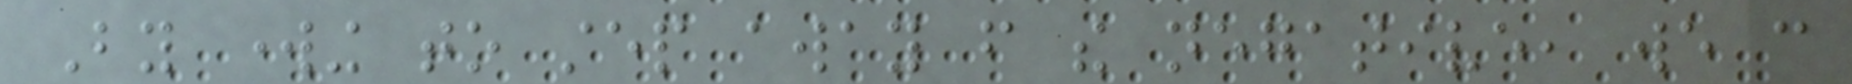By working to step away from the negative, we can
